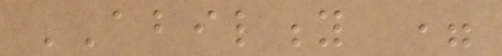ABILITY =
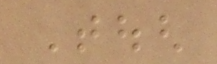Tough
